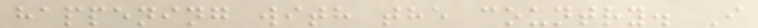happening with the country. I
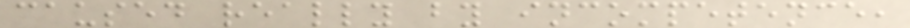caused really by incompetence,
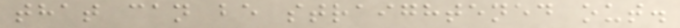that can be straightened out.
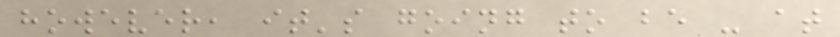however, it's going to be - at
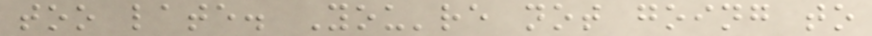too late. You're not going to
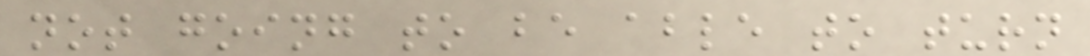not going to be able to turn
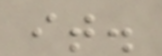it.
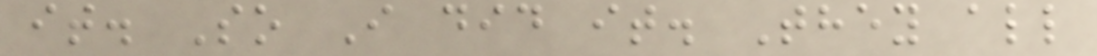it. So I did it. They all
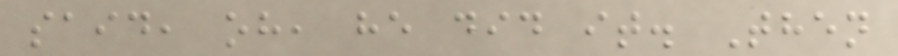said, oh, he did it. Then
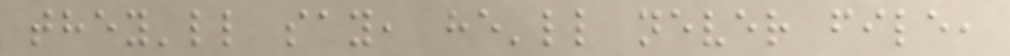they'll say, he'll never file,
